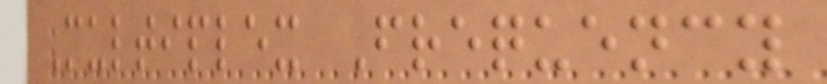Multiplex Frequency
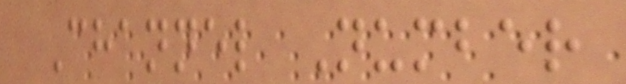Channel Number
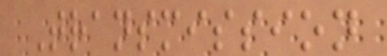Transmission
